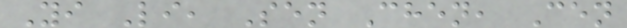Yi Li, Sen Chen, Cen
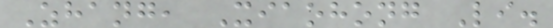Zhang, Xiaohong Li.
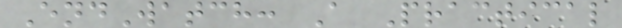EndWatch: A Practical
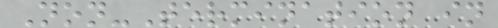Non-Termination in
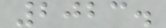2023.
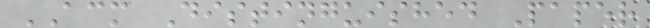ACM Distinguished Paper
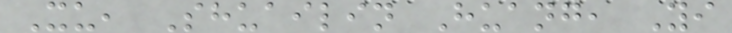Xu, Shuailin Huang, Yi
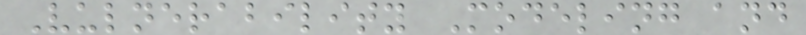Vulnerability Modeling and
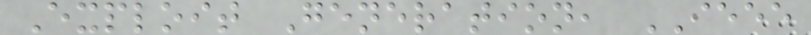Exploit Generation, IEEE
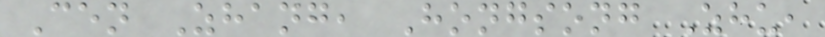Cen Zhang, Hongsong Zhu,
